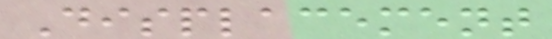Displacement
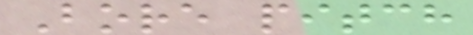Bore pitch
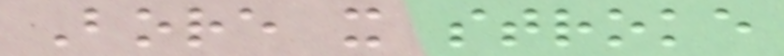Bore x stroke
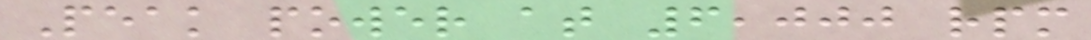Peak power at 6,000 rpm
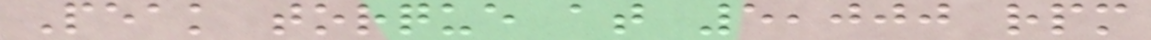Peak torque at 5,000 rpm
